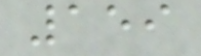159
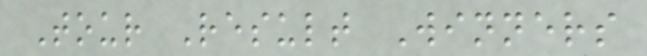Tour Result Winners
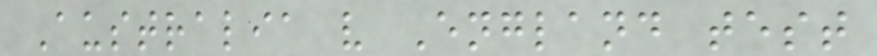Australia v England test
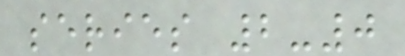series 2-0
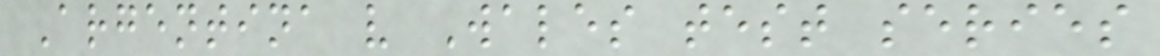Argentina v Wales test series
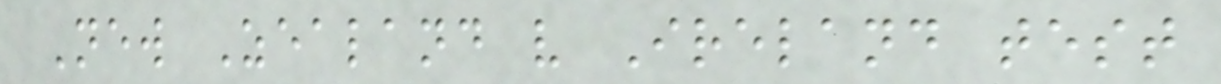New Zealand v Ireland test
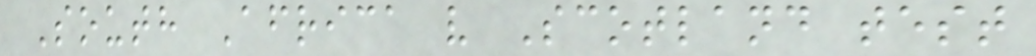South Africa v Scotland test
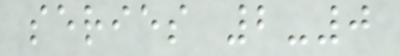series 2-0
